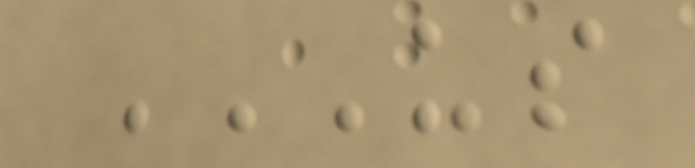US
